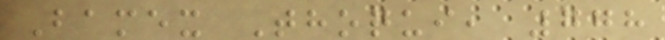Bamex Thoqui, 778
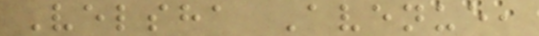Velsha Avenue,
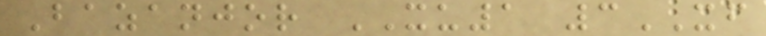Bazanjor XU1 3XF
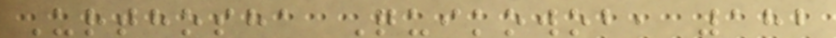Urthosha Quikowob, 182
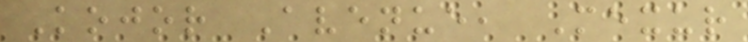Kojor Avenue, Mexur
